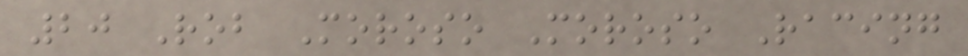20 Rob Moroso Moroso Racing
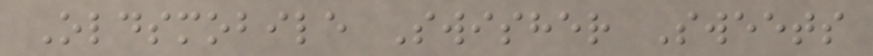Oldsmobile Swisher Sweets
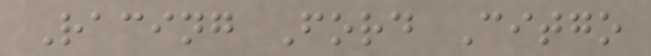Racing Ford Citgo
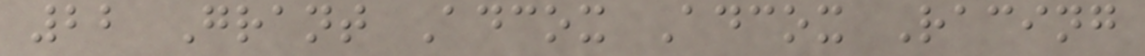22 Grant Adcox Adcox Racing
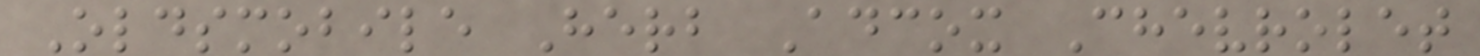Oldsmobile Herb Adcox Chevrolet
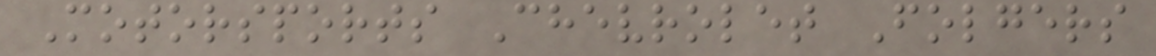Motorsports Chevrolet Folgers
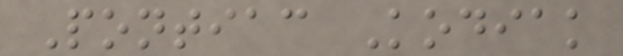Pontiac Kodiak
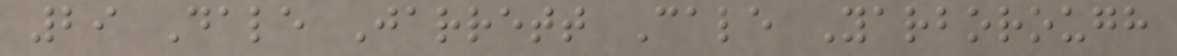29 Dale Jarrett Cale Yarborough
